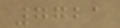7721
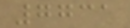7731
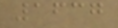1637
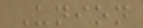Union
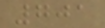701
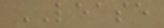LEASE
